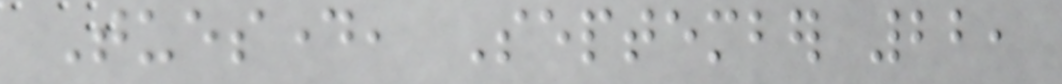Tuesday, September 22,
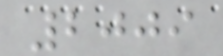2009
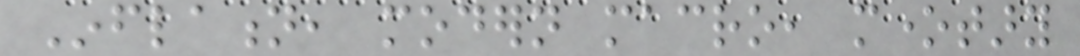Inflation, modern macro, monetary
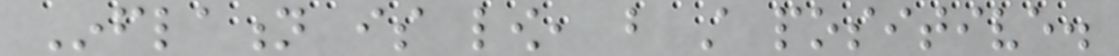Inflation is low, but still positive.
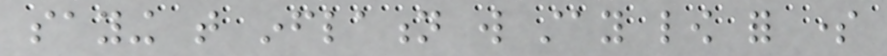saying that inflation will stay low for some
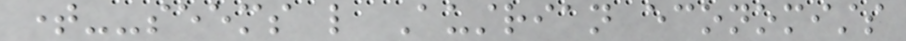time--seems like Austrian economists
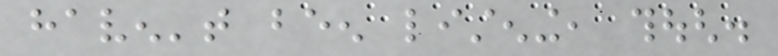haven't been listening, though.
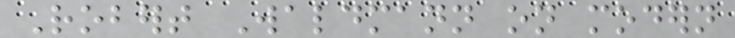Robert Waldmann on modern
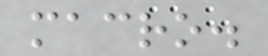macro.
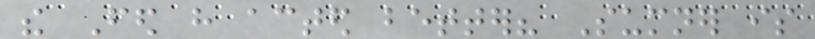the Fed have acted better? Sumner is
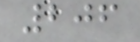206
